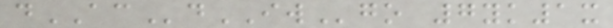dACdIWgo 7yk1x
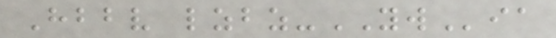Hbbv lzbz-YWia
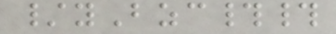/yBzc##
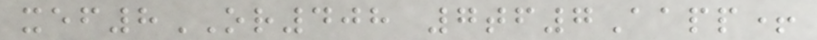xef8OR408 7tf7Aapp+
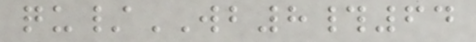qu/WB8#64
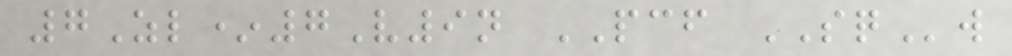7Zl*7V9n PCF SQw
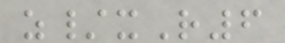z/xR6
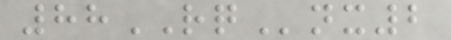88RQnx2
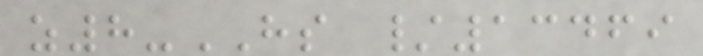z8-HS /13469
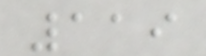119
